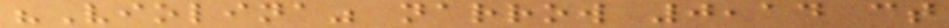"Violina" narrow 0,14 ct
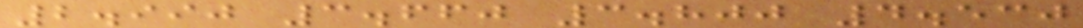2.990 3.660 3.800 4.530
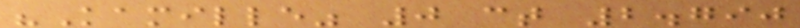"Kamille" 0 ct 2.790
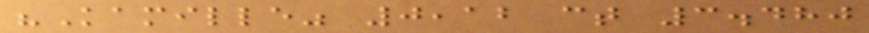"Kamille" 0,12 ct 3.480
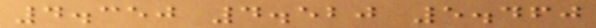4.350 4.520 5.460
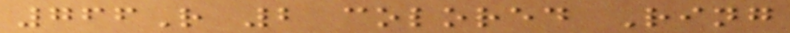766R 2 colored Ring
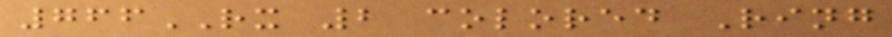766RX 2 colored Ring
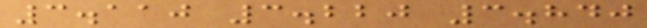3.110 3.220 3.840
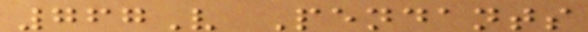767V Pendants
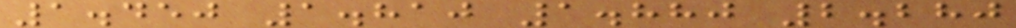1.450 1.810 1.880 2.280
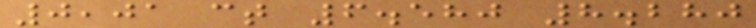0,01 ct 6.580 8.280
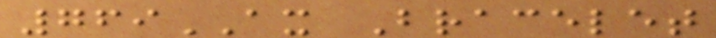769AX Bracelet
